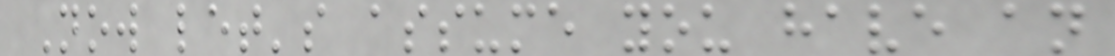Now let's assume you have an
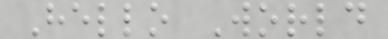Hello World
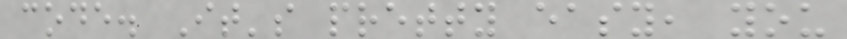code. It's pretty easy, you
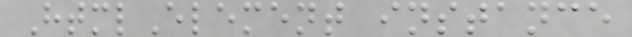HtmlElement instance
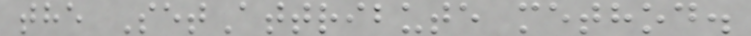the SetAttribute method.
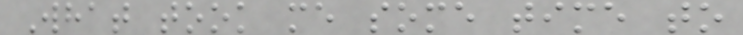What took me some time to
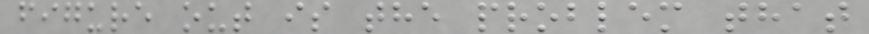figure out is the problem that
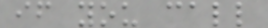if you call
